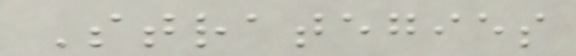Strategies
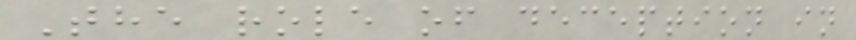The role of deception in
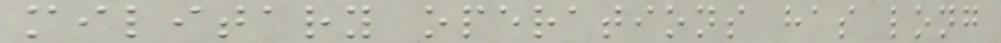military operations has long
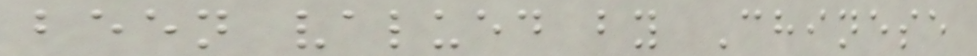been valued by Chinese
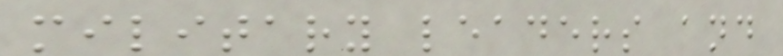military leaders and
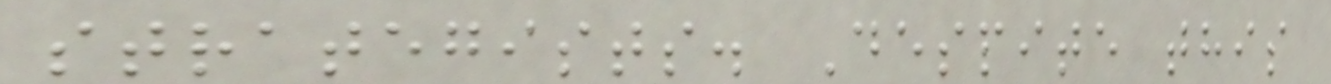strategists. Despite this
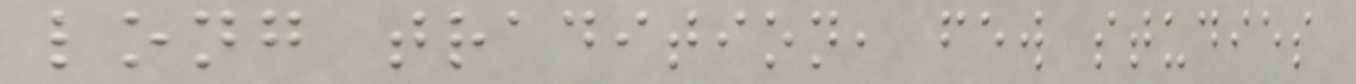long tradition, few studies
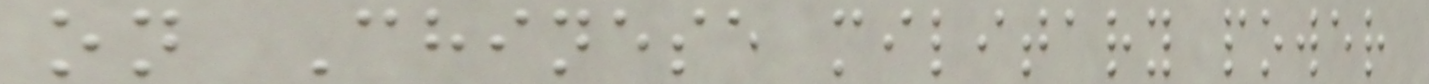on Chinese military power
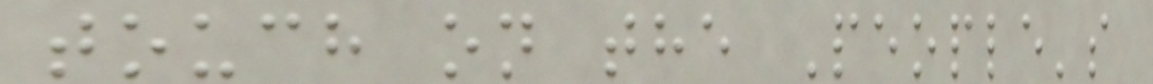touch on the People's
